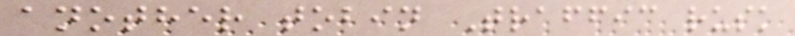another tobin Traffic rusk
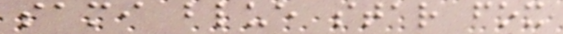sami blue star fox
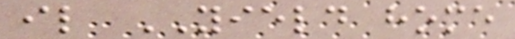il YIELD home
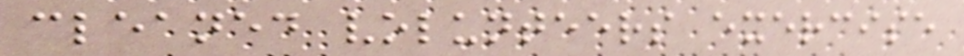cleaned volunteers exercise
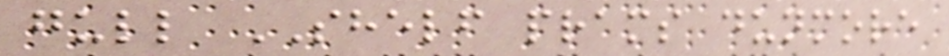gull SHELF prams dunmore
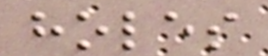holes
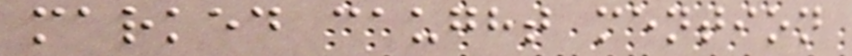marked caught mention
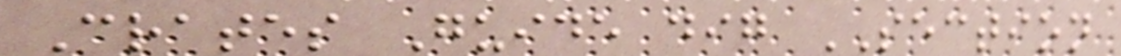Crates Guide dig SECTION
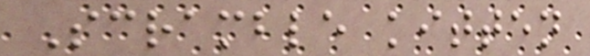Scramble kitten
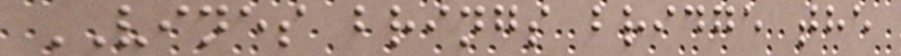VINES brings bridge the
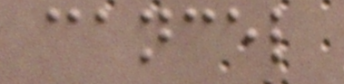cancel
